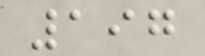197
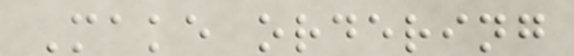Make ordering
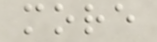more
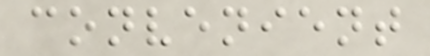convenient
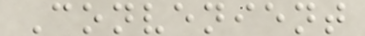Convenient
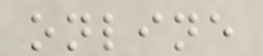online
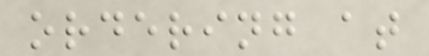ordering at
